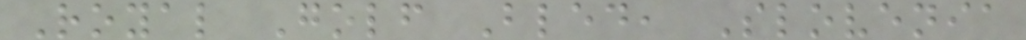Royal Golf Bled, Slovenia
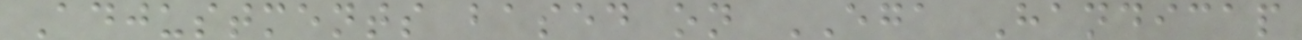Adjustments based on EGA Handicap
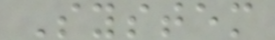System
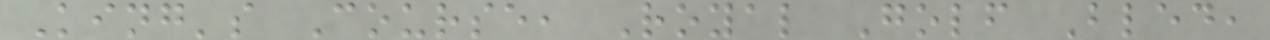King's Course, Royal Golf Bled,
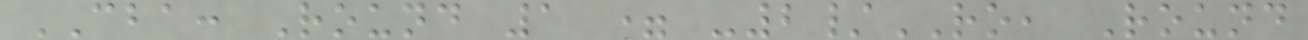CBA: Round 1 = -2/RO, Round
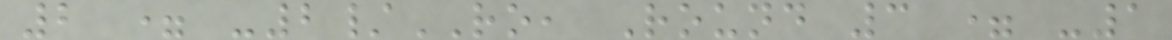2 = -2/RO, Round 3 = -1
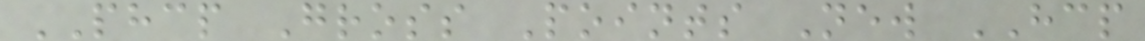PHCP Gross Points New HCP
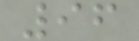96
